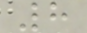8
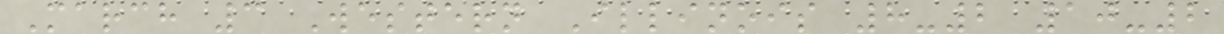March 3 Western Illinois 8-2 10-2
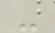-
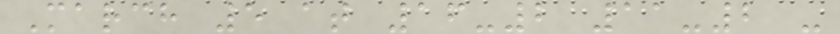March 5 at 16-2 11-2 -
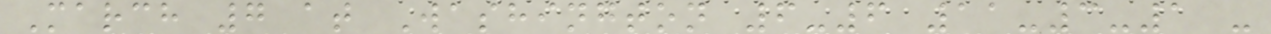March 7 at Washington 6-6 11-3-1 -
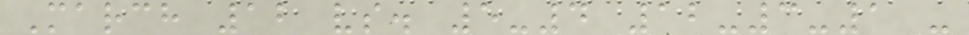March 12 vs. 5-4 12-3-1 -
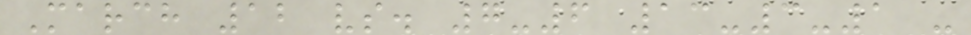March 12 vs. 7-6 13-3-1 -
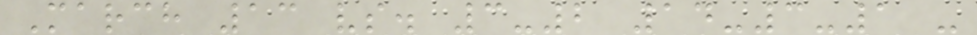March 13 vs. 3-2 14-3-1 -
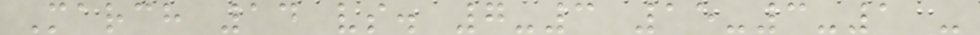March 14 vs. 7-3 15-3-1 -
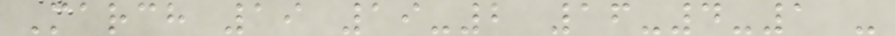March 19 19-2 16-4-1 -
